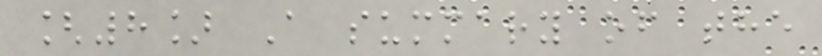[8] A summary of the
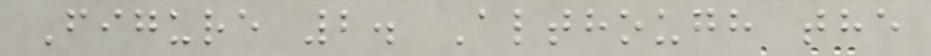Figure 2. Although the
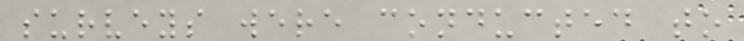surveys were conducted to
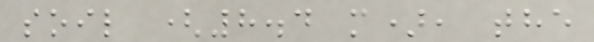soil (8.4 m), the
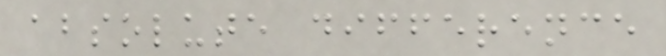absolute difference
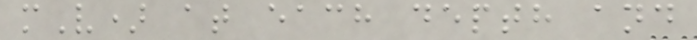mV) at each depth and
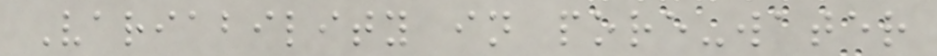Variability in pore-water
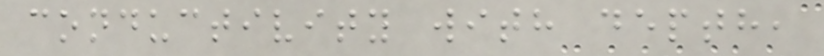conductivity with depth,
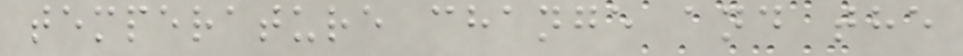temperature change and the
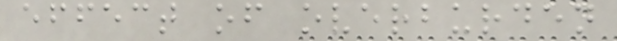effect of overburden
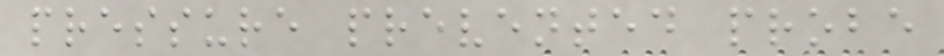pressure prevented probe
